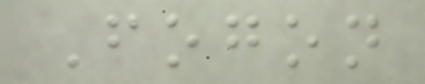Fogon
